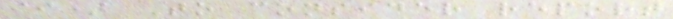ii) To consider report
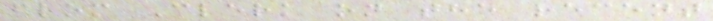from Clerk on the recent
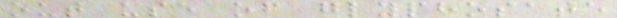out use of glyphosate
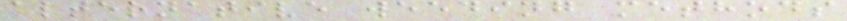alternative weeding methods
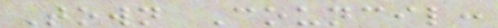Town Council:
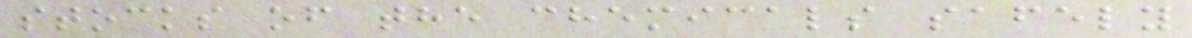stocks of the chemicals safely
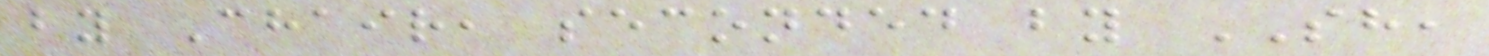by Chair, seconded by SH,
